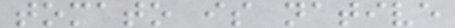tomato is native
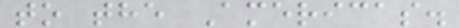to the Americas.
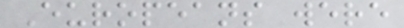Europeans were
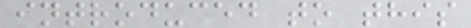introduced to this
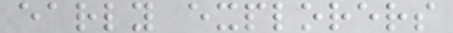early explorers
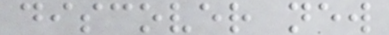discover new
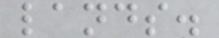lands.
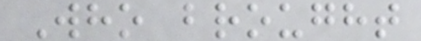Who brought
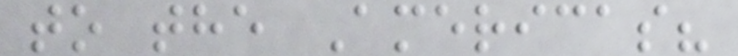to the Americas?
